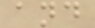and
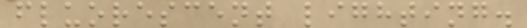fluorescent lighting.
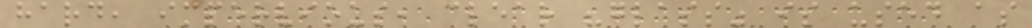hard, impervious, clear "glass" is used as
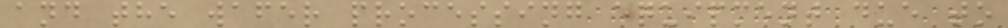and the wafer processing equipment due to
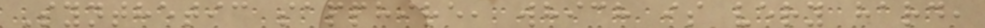Synthetic sapphire, which is very hard,
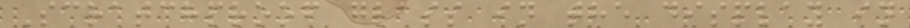Scratchproof glass in the display in
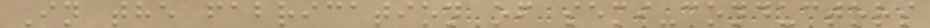In the fabrication of semi-conductors
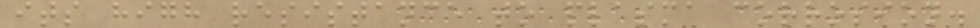its high resistance to plasma corrosion.
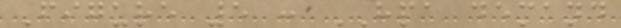Figure 5 : HPA demand
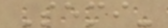Semi-
